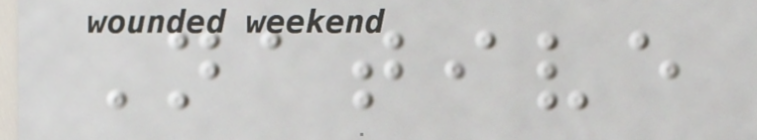Native
